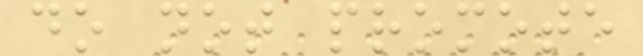do not promote
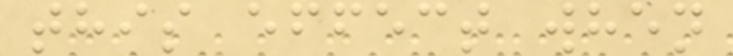this effect when
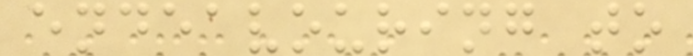endeavouring to
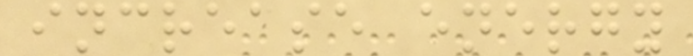increase energy
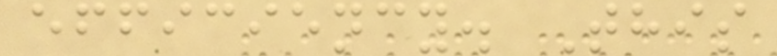efficiency. This
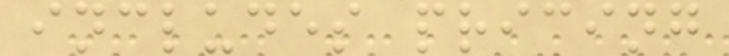includes pricing
